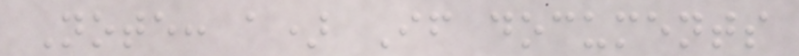Note: a) If documents
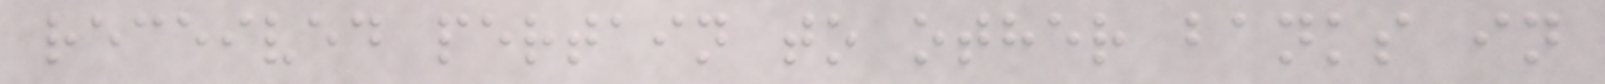received pertain to other banks in
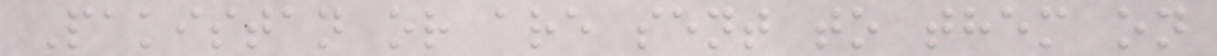Pakistan or are sent to them on
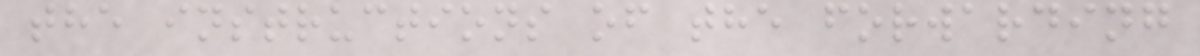the instructions of the forwarding
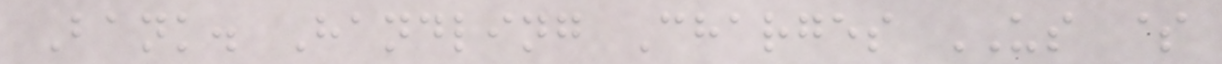Bank. Handling Charges US $
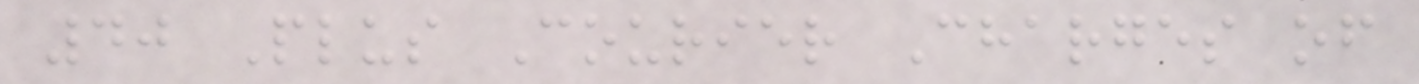40 Plus Courier Charges of
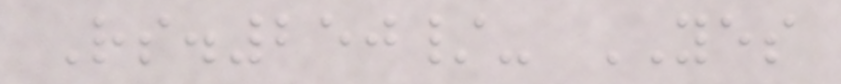Rs.250/- YES
